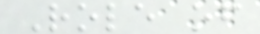Role of
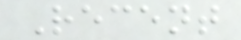Recent
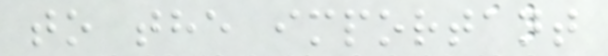to the important
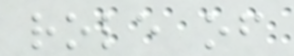role of
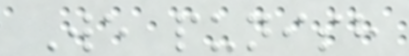We punish
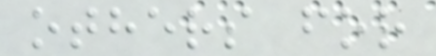others for
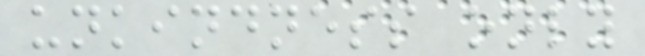unkindness only
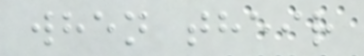when their
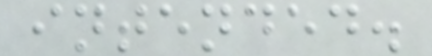intended.
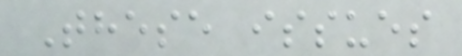These issues
